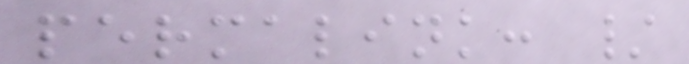permalink: /
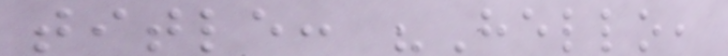title: "Hello,
